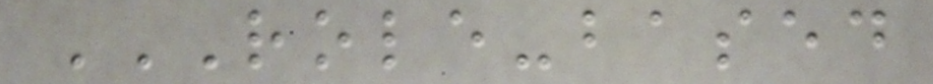ROLE-BASED
